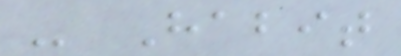- Habit
